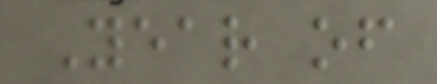Year of
